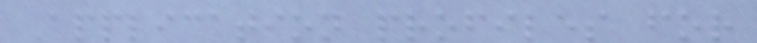Application profiles for
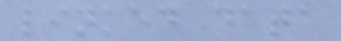linked data
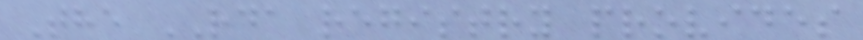The RDA registry provides
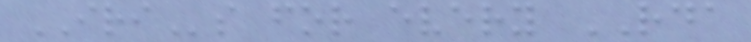IRIs for every RDA
